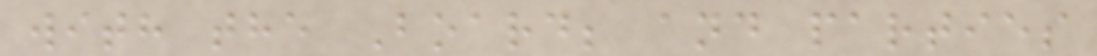with the Board; and parties
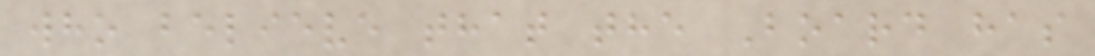who believe that the Board has
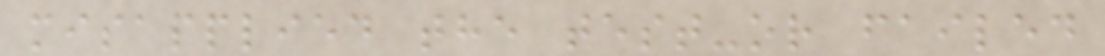misapplied the test-or failed
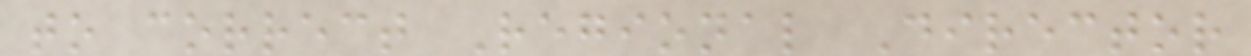to correct Regional Director
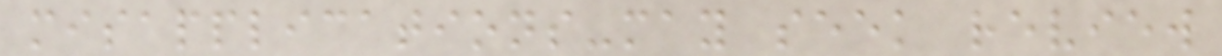misapplications-may seek review
